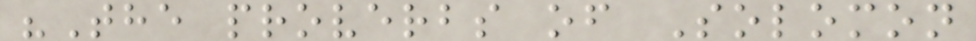"The proverbs of Solomon
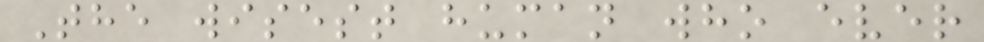The wisest human who ever
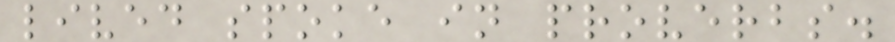lived spoke in proverbs.
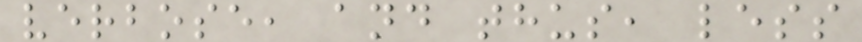verbose, and thus, less
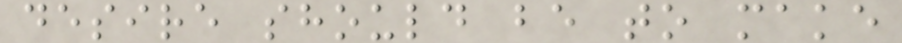desire should be to make
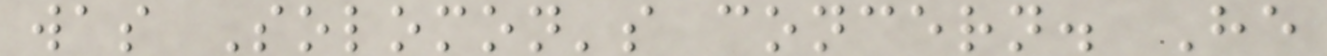was Solomon's concern. He
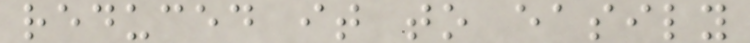reduced it to easily
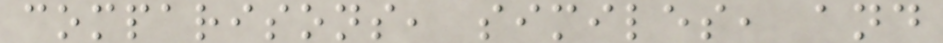comparisons, similes, and
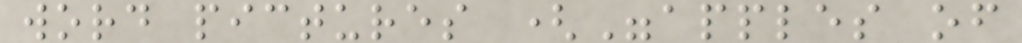word pictures ("apples of
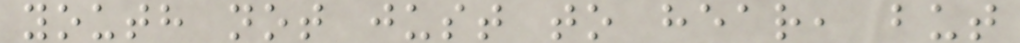youth not just to hear, but
